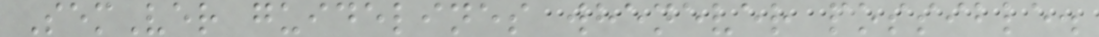SemVer guidelines whenever possible.
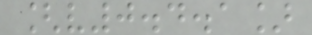[v0.4.1]
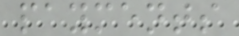payments
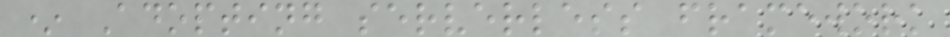* Adopting serverless framework
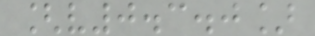[v0.3.0]
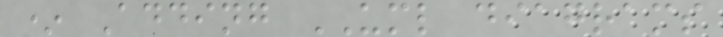* Adding UML diagrams
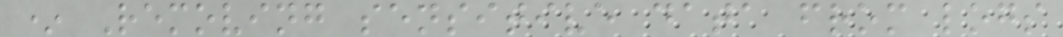* Removing sensitive data from logs
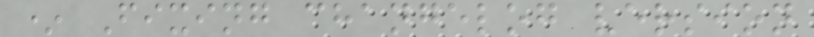* Fixing changelog version
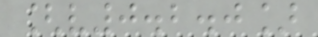[v0.2.0]
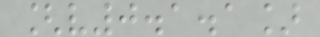[v0.1.1]
